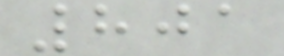801
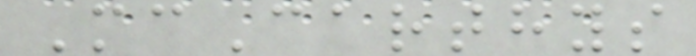McCarthys
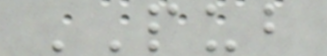PUB
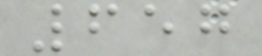657
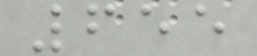655
